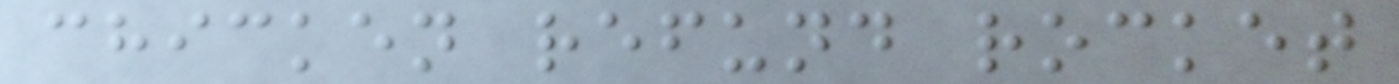chicken refund rocket
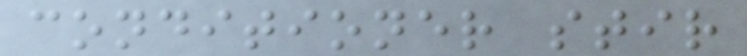conditioner stir
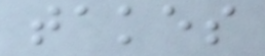takes
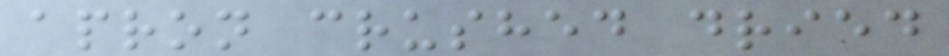apron crushed dried
